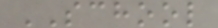SCHOOL
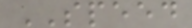SPEED
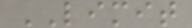LIMIT
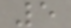5
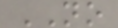NO
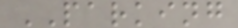PARKING
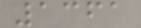1361
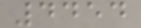4454
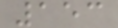153
